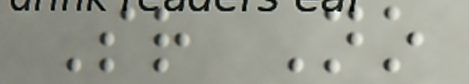Sr No
